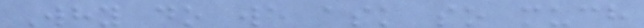Why do we ask so much
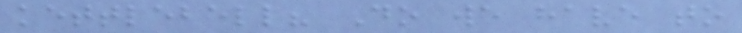kettlebell? Do we have to
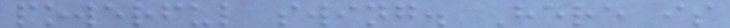powerful swing. Here is
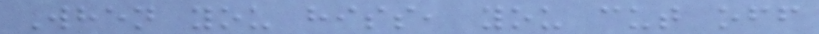When you hiss, you cut off
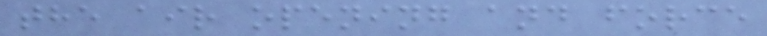the air opening and force
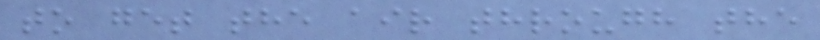to get the air through the
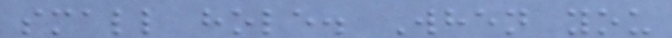small hole. When you
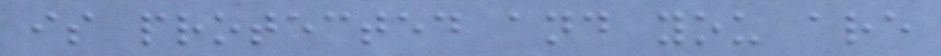is protected and you are
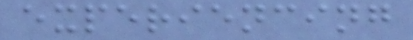experiencing
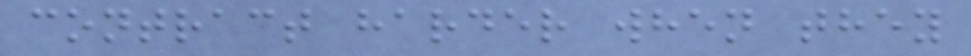contract harder when they
